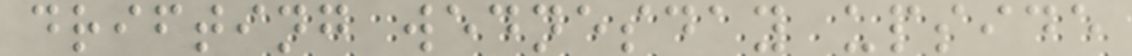drifting wednesday upside
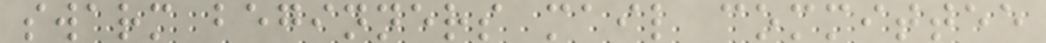swarm beginners mail committee
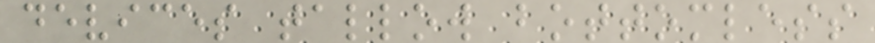devices tallow bottomless
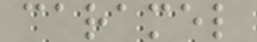caramel
